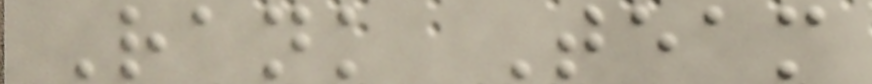Rank Team
